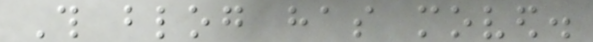This blog has moved.
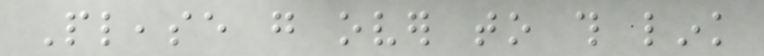Please go over to this link
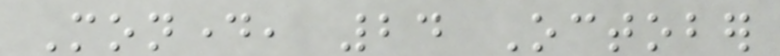Monday, 24 October
